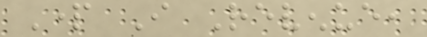Part I Revenue,
